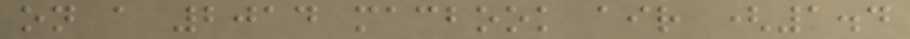on a 2014 macbook air (1.4
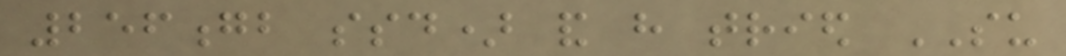256gb ssd) and have tried SU
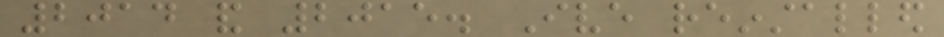2014 and 2015. Ive reinstalled
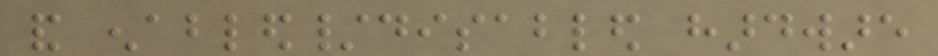and enabled/disabled hardware
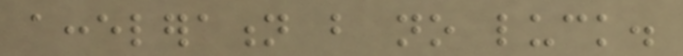acceleration but no luck.
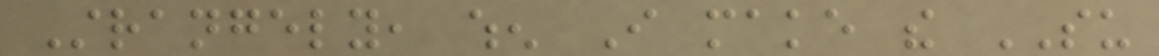Strangely, when I make the SU
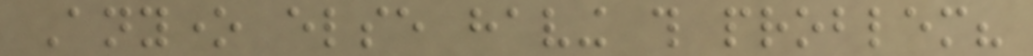Anyone else having this problem?
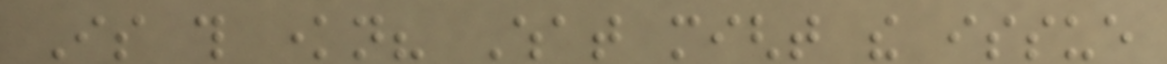Is this known? What might the issue
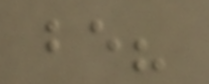be?
